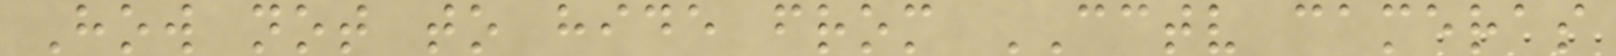How not to hide from CCTV cameras
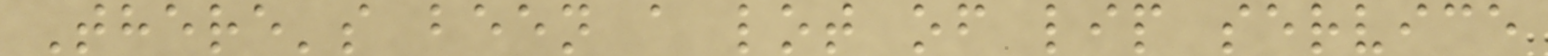There's been a lot of lip service
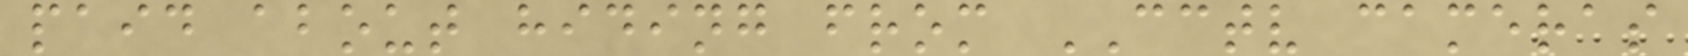paid about hiding from CCTV cameras
